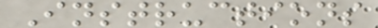Instructions
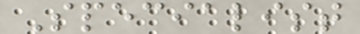Specialist
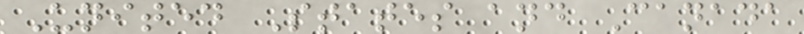United States and Canada
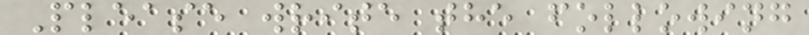Please write the following
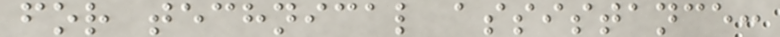for technical assistance:
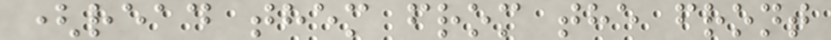(read them from the front
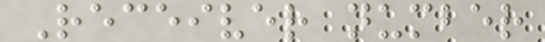Receiver number
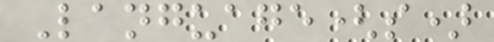Language(s)
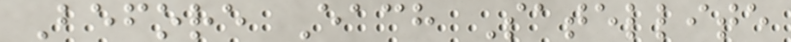Before Each Satellite
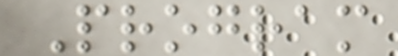Program
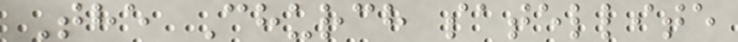The Church satellite
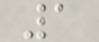1
